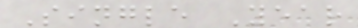Single Year
